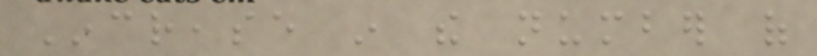Increase in the number of
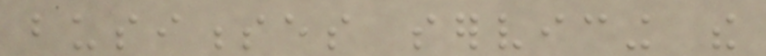businesses servicing the
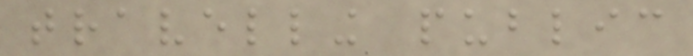travelling public
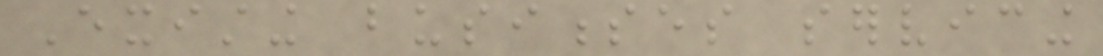Existing businesses servicing
